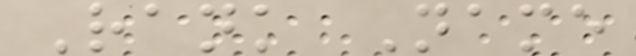Rank Name
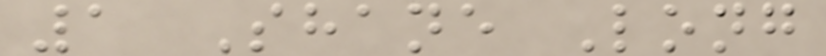1 Shane Long
